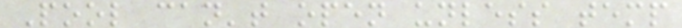Pool can't open unless temp
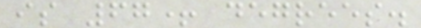is 67+ degrees.
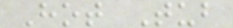Hot Tub
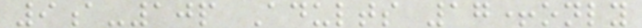9a-10p Adults 17+only
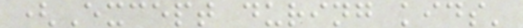(Except during kids'
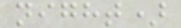night)
